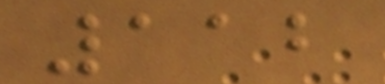112
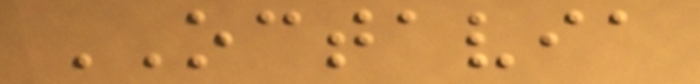OCTAVIA
